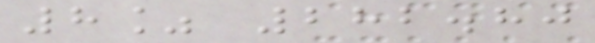8% 282.80
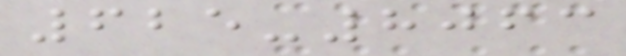625-8063
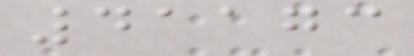41173
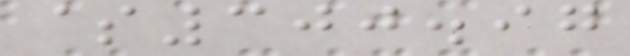$300.97
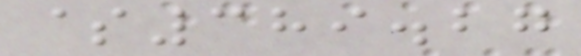$389.27
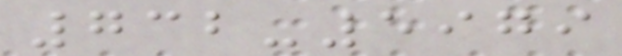732-5979
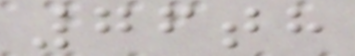76th
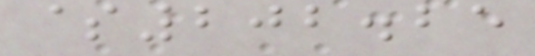$202.25
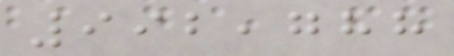992,788
